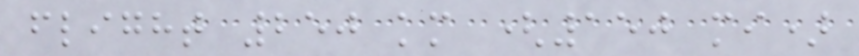flight 250 km (150 mi)
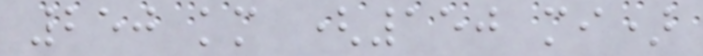250 km (150 mi)
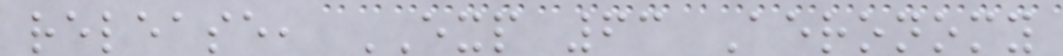release, EXP 63 Aeronomy
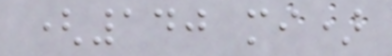(140 mi)
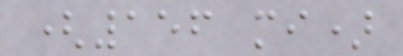(156 mi)
